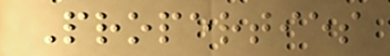Properties
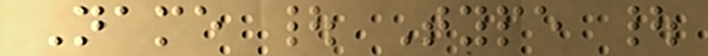Name | Type |
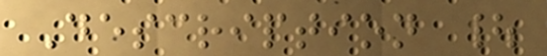Description |
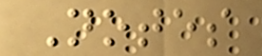Notes
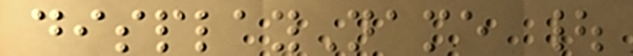displayName |
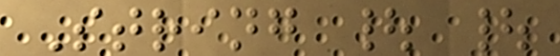String | |
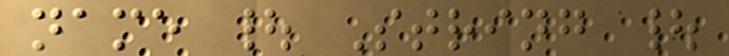name | String |
